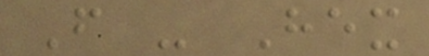F - Hex
